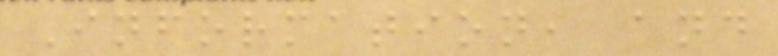Information, and
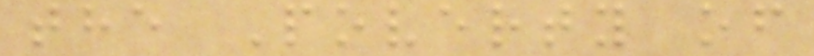the Poverty of
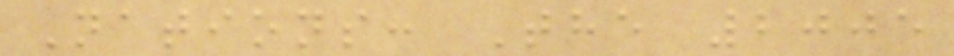Nations: The 2005
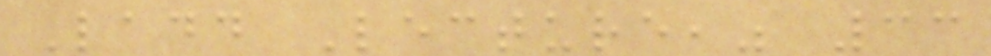Ladd Lecture," 33
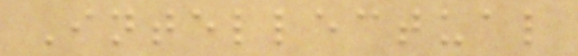Intellectual
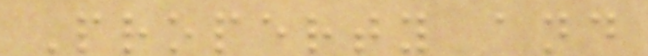Property and
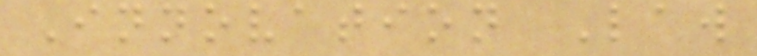Innovation Law
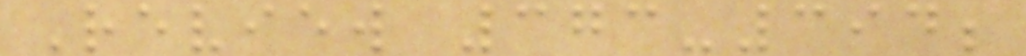Review 373-394;
